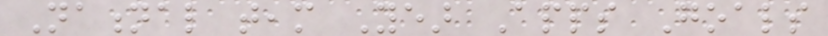National team Year Apps Goals
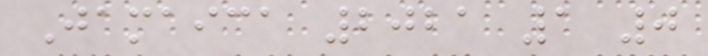Jamaica 2021 1 0
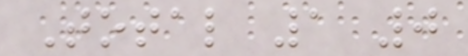Total 1 0
